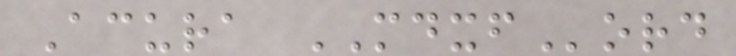Acura MDXFord
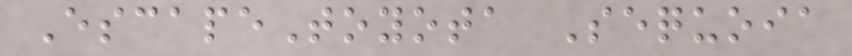EscapeToyota Sequoia
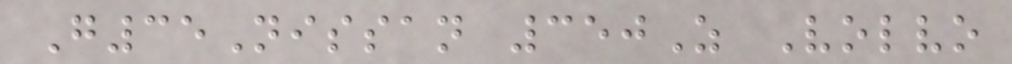G35Nissan 350Z Volvo
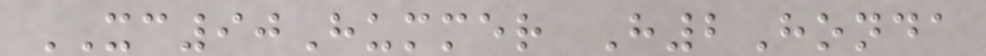XC90Hummer H2Honda
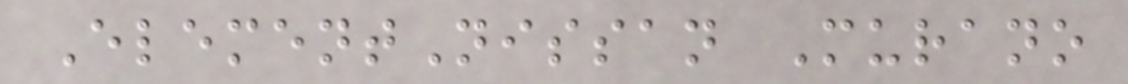ElementNissan Murano
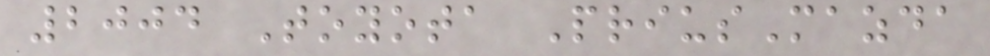2004 Toyota PriusMazda
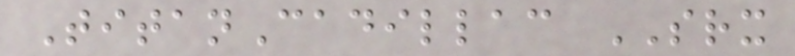TitanCadillac SRX
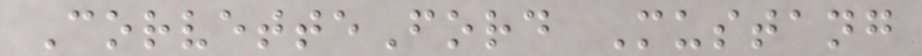CorvetteFord Mustang
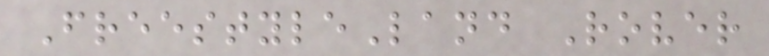FreestyleLand Rover
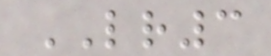LR3
